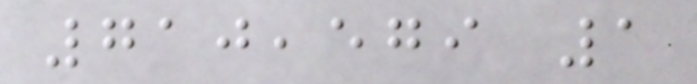710,579 1
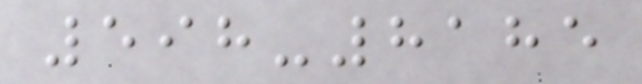598-8185
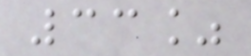33%
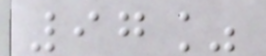97%
